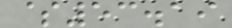$53.19
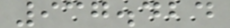937.424
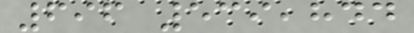696 539,844
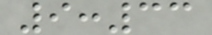9:33
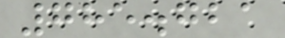785.721
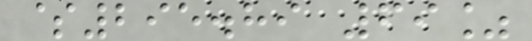$295.89 69%
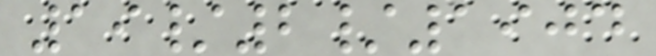19/2/1904
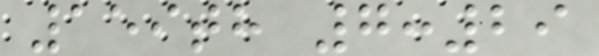159th 7:29
